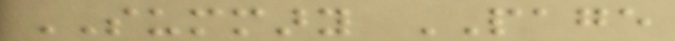SUMMARY PAGE
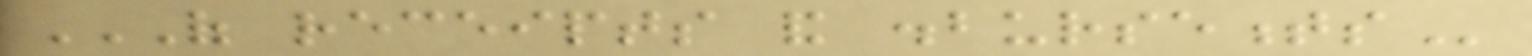OF RECEIPTS AND DISBURSEMENTS
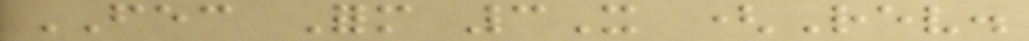FEC Form 3X (Rev.
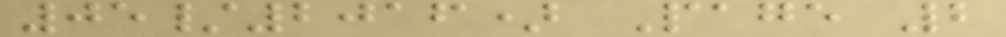05/2016) Page 2
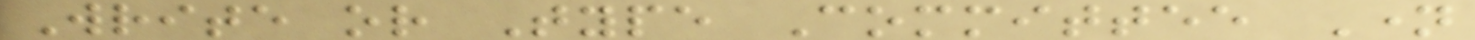Write or Type Committee Name
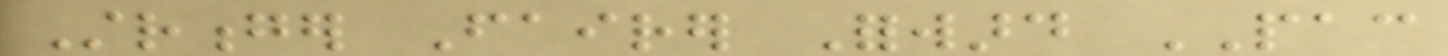Stronger Fairer Forward PAC
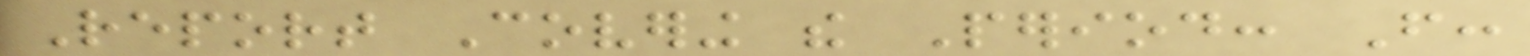Report Covering the Period: From:
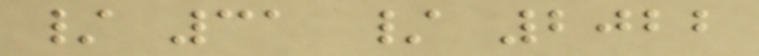/ 31 / 2022
